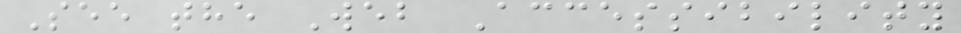See the Web Accessibility
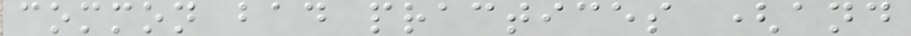common bad practices (and
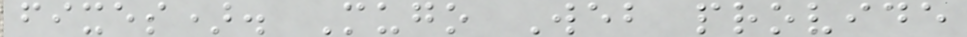fixes). Mugo Web provide
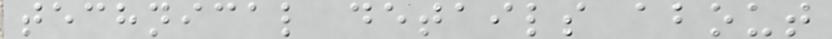technical details about
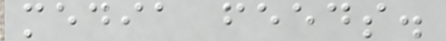media feeds.
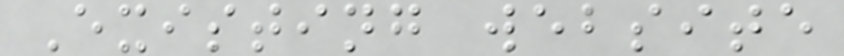Existing website
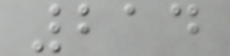214
